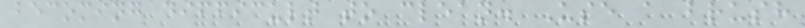becoming difficult to clean. Use a brush
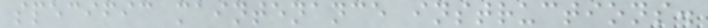specific maintenance instructions.
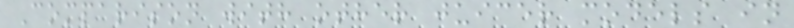Comparison with other juicer models in
